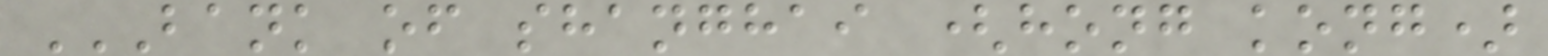BANK OF SHANGHAI (HONG KONG)
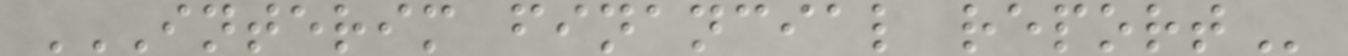INTERIM FINANCIAL REPORT
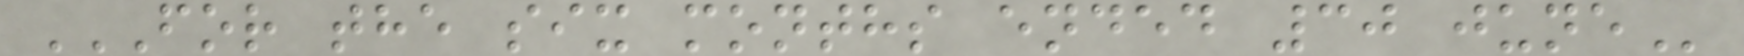FOR THE SIX MONTHS ENDED 30 JUNE
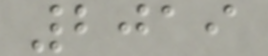2019
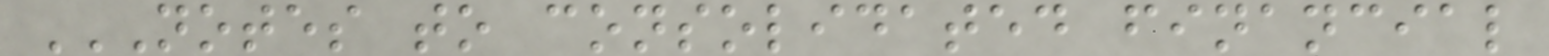NOTES TO CONSOLIDATED FINANCIAL
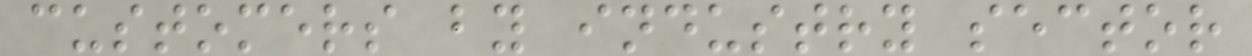customers by industry sector
